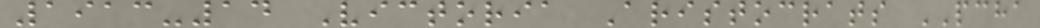1913-14 Victoria Aristocrats PCHA
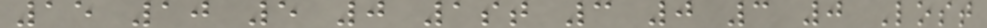15 10 5 0 1st 3 0 3 0 Lost
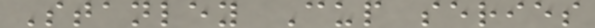Stanley Cup series
